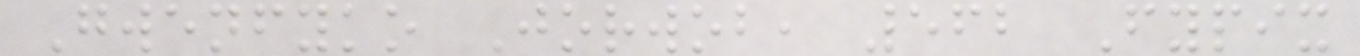Gwenfyko Jorwob, 562 Fypix
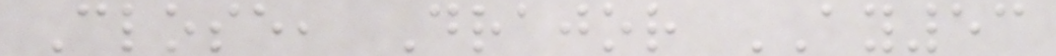Close, Drajor AY53
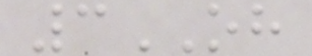3OH
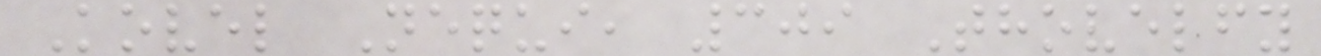Kovel Nequi, 309 Thovelfy
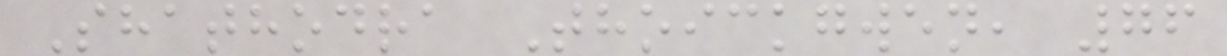Shathodra Thoickgwen, 76
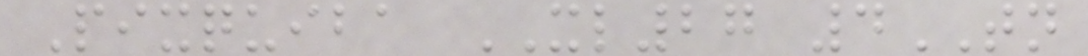Pixquiba XL27 4TN
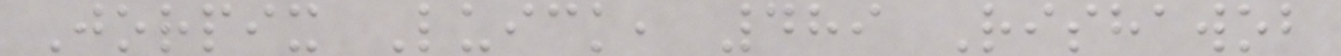Jorpix Luick, 489 Rishawob
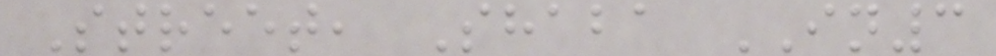Street, Shaba IN3
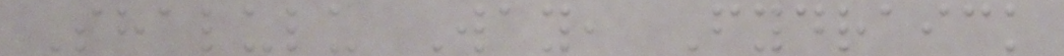Shalulu Way, Fydraick
